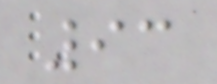93
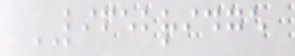LIFEBRIDGE
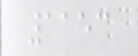1153
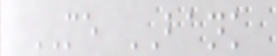ME BANK
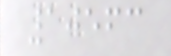10563
